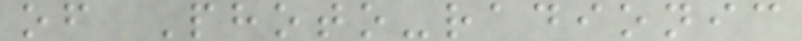of Photo-radionic
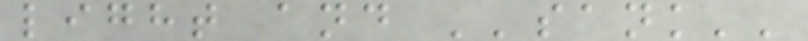light and ''sank''
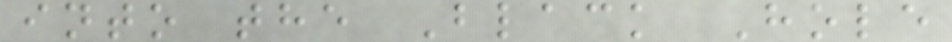into the Black Hole
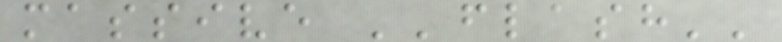massive ''flash''
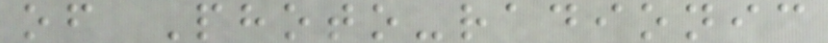of Photo-radionic
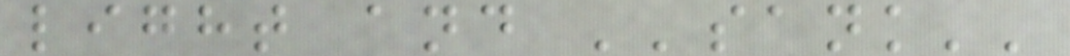light and ''sank''
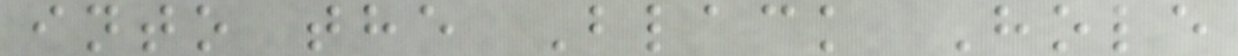into the Black Hole
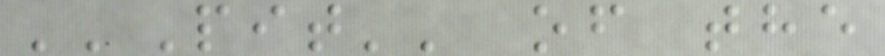''Pit'' of the
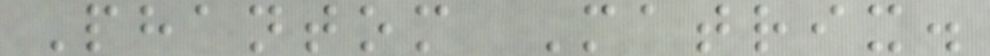Phantom Matrix.
